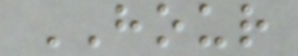HOUR
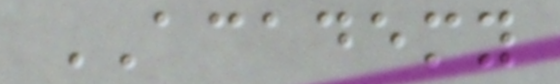ACADEMY
